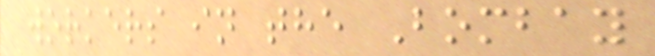workers in the Bombay
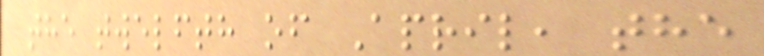the twelfth of April, the
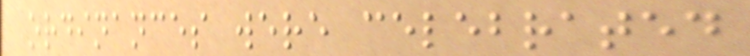ordinances were celebrated
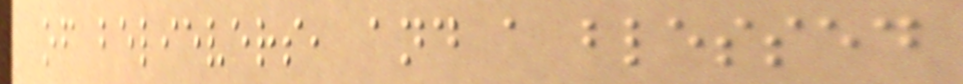of believers, and a blessed
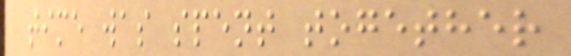time was spent together
